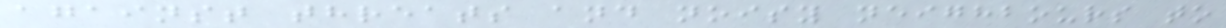against threats and noisy neighbours to
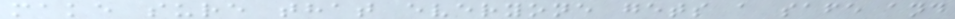make sure that everyone gets a safe and
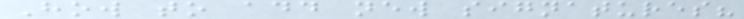How to add new signatures?
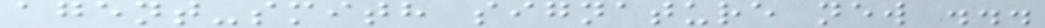agent-smith signature new ...
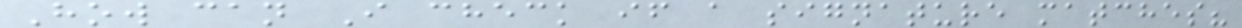How can I check if a signature matches?
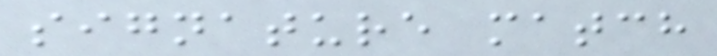signature match
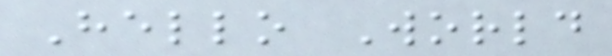Hello World
